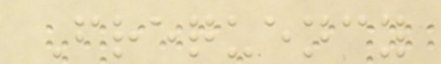Frequency
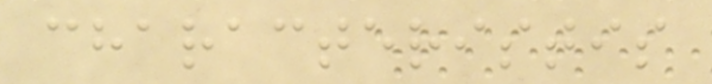characteristis
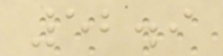52.9
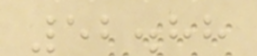52.88
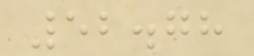52.78
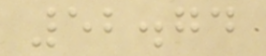52.74
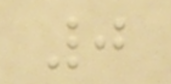0
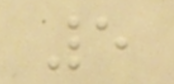5
